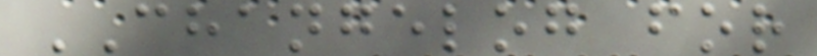CHANGELOG for
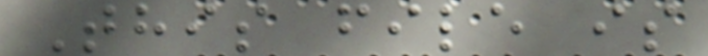This file is
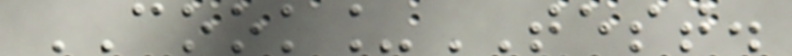COOK_TEST.
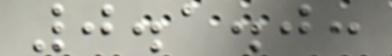0.1.0:
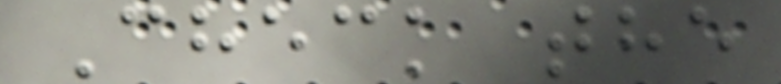Check the
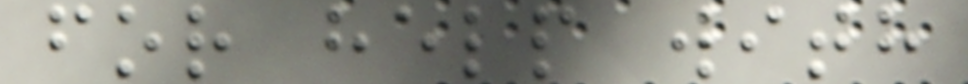for help with
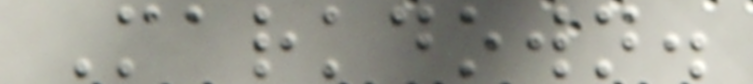Markdown.
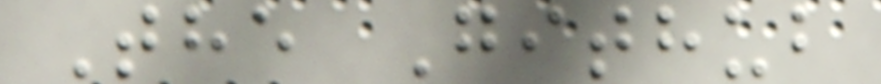The Github
